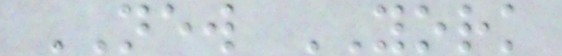NEW YORK
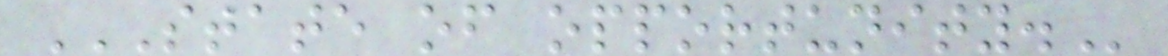STATE OF OPPORTUNITY.
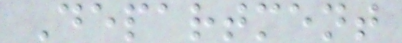Department
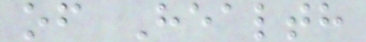of Health
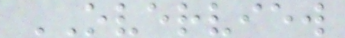OVERVIEW
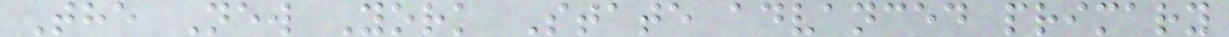The New York State advanced primary
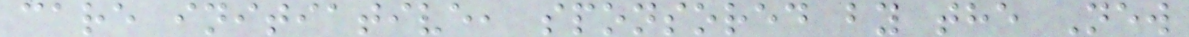care initiative, sponsored by the New
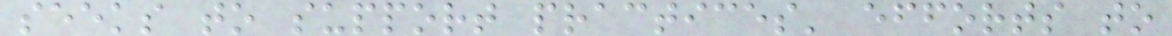seeks to support practices' efforts to
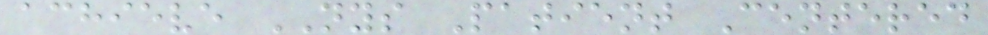achieve NYS Patient Centered
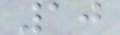10
